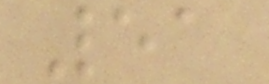51
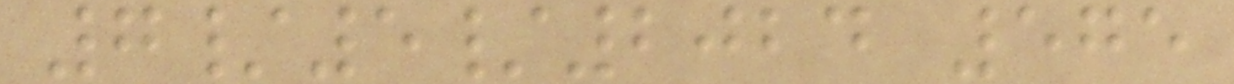7/5/2024 575
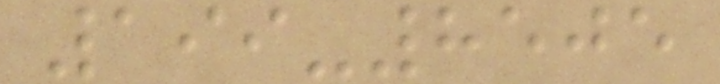199-8505
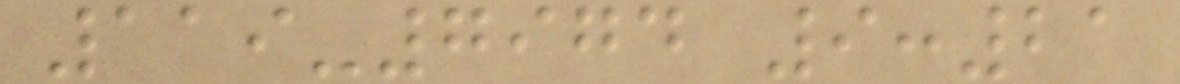119-7974 9:21
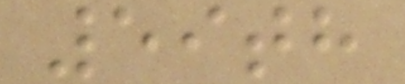59th
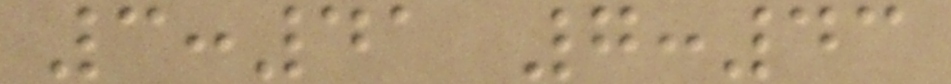3:41 7:43
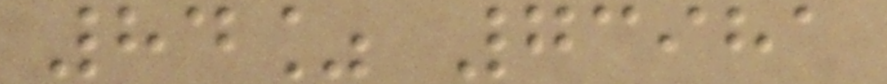84% 73981
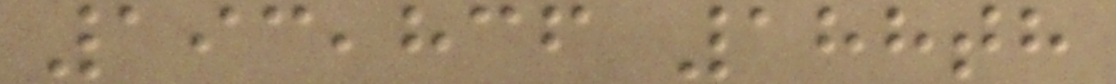193,836 188th
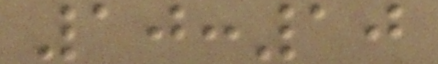10:10
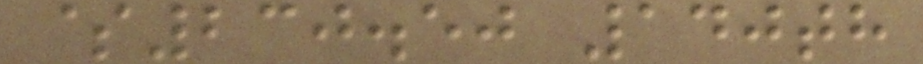$230.50 140th
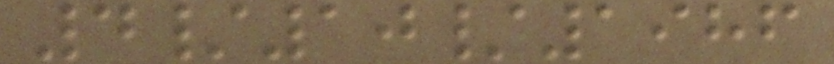4/10/1986
